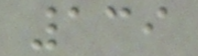139
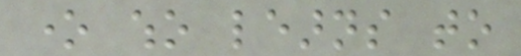one who learns to
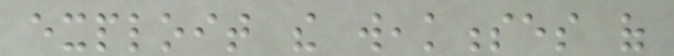exploit the weaknesses of
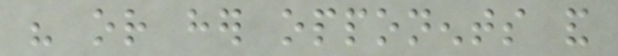his or her opponents and
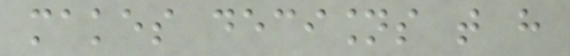makes decisions that have
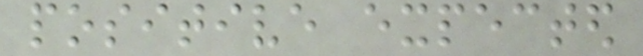positive expected
